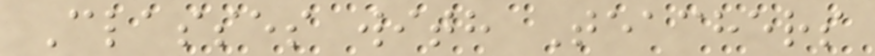Classes with Teachers
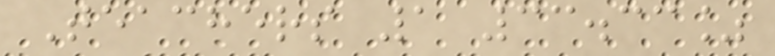Teachers 1 33.33%
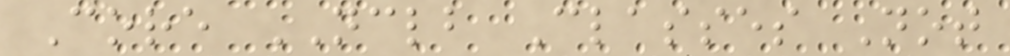Core NCLB Classes Not
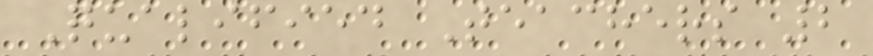Qualified Teachers 2
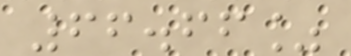66.66%
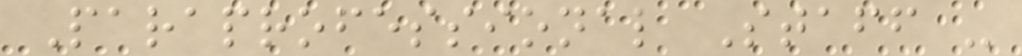Paraprofessional Staff -
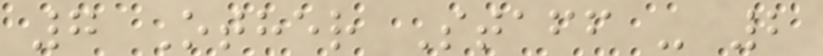7 Other Staff - 2
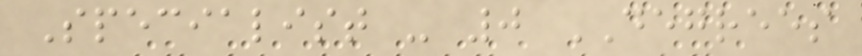Specialist - 0 DEGREES
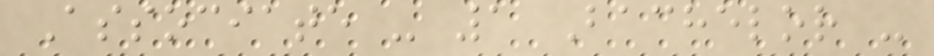Associate - 1 Bachelor -
